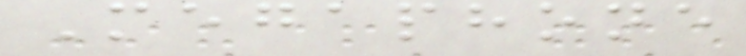Megaphone
